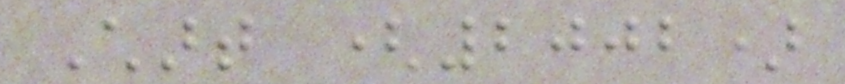Chart (2002)
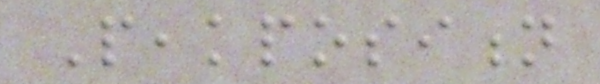Peakposition
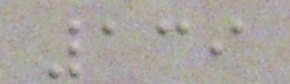139
